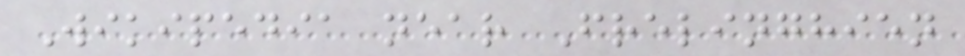Wikipedia near Frelinghien
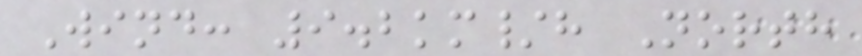Wind: 9.2km/h North
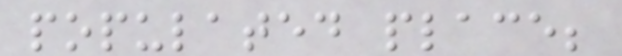populated place;
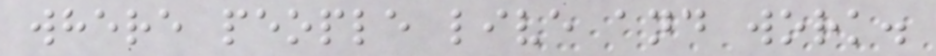where people live and work.
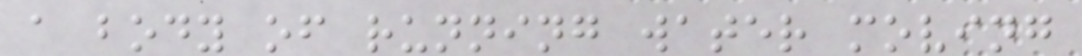a body of running water moving
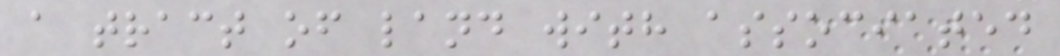a tract of land with associated
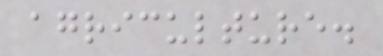agriculture.
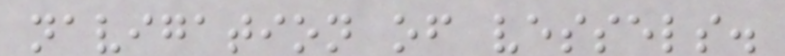navigation of vessels.
